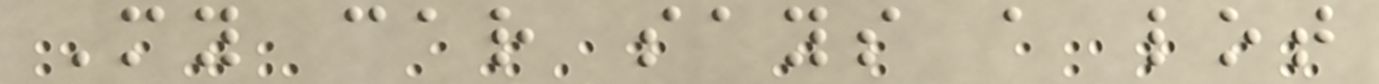My car says a lot
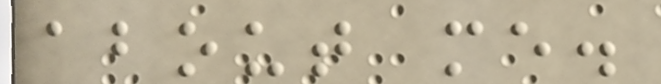about me.
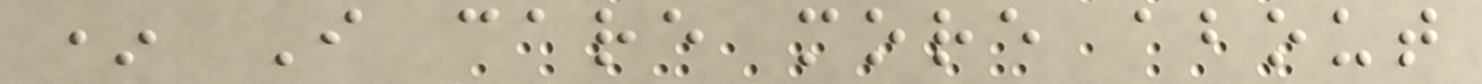* I care more about
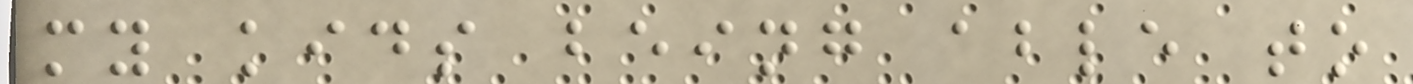my kids being able to
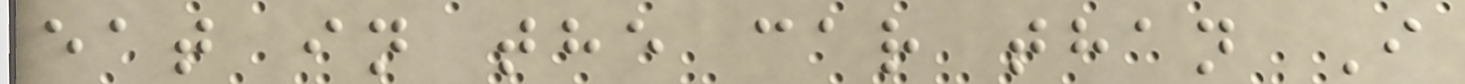eat in the car than I
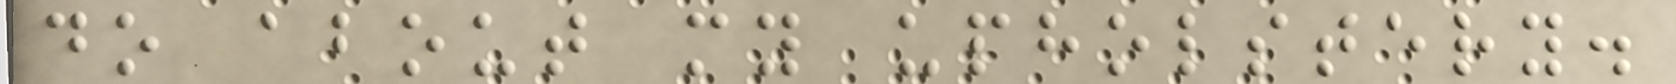do about my upholstery.
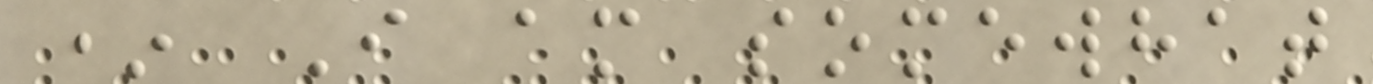* I am somewhat
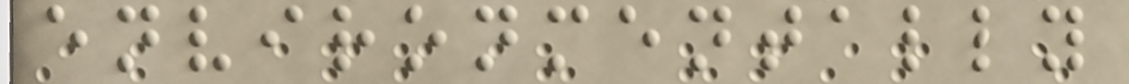environmentally
